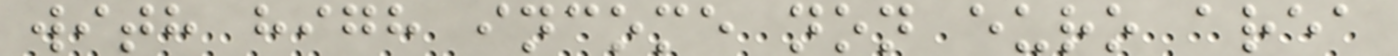with high income non euro area
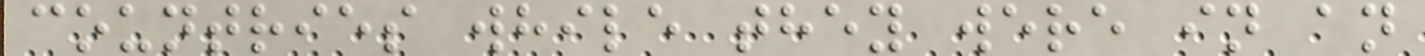countries while they were in an
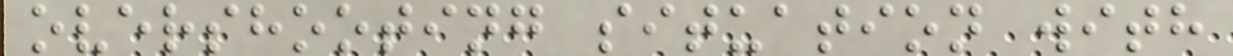overshooting situation with
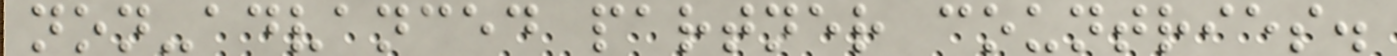non-advanced partner countries.
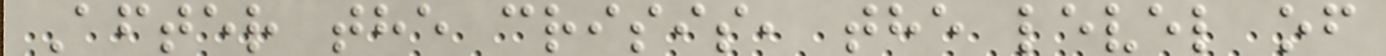After the crisis, the level of
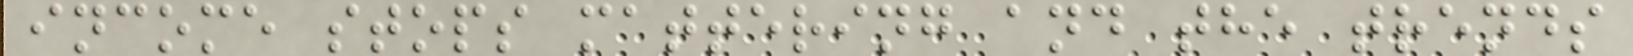income stops mattering and the trends
